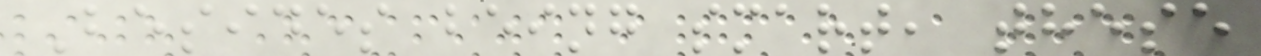Besides being smart, these
